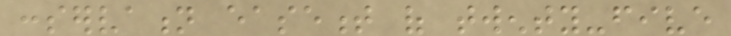conservation easement of twenty-five
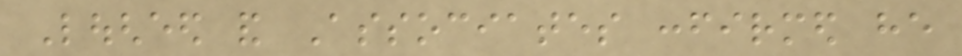Lougheed and Associates confirmed he
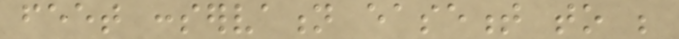feet conservation easement to be
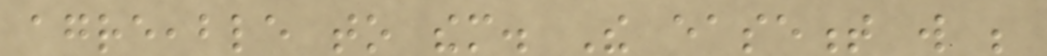agreeable to them. The easement will be
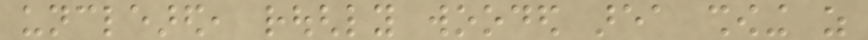uncleared, roughly wooded area showing as
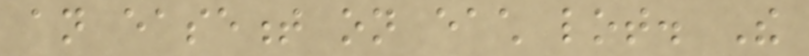an easement on each lot. The
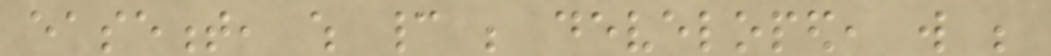easement, which cannot be developed, will be
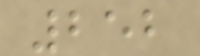252
